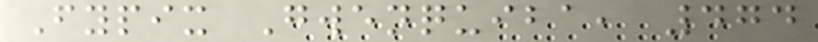Fypix Gwenquiba, 474
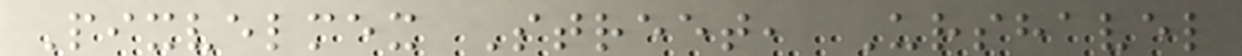Pixvelmex Street, Urshavel
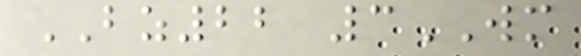BZ22 3WM
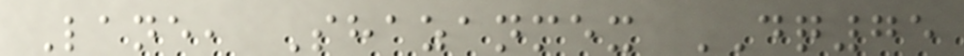Lane, Shazanmex DQ75
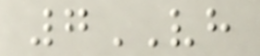7VH
